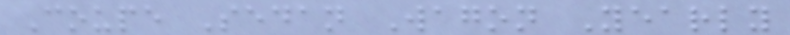Coupe Sedan Wagon Yearly
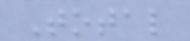Total
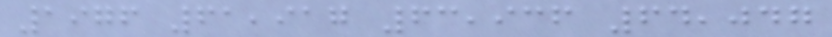1976 61,917 63,936 64,047
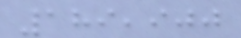189,900
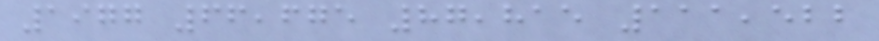1977 66,675 87,815 111,522
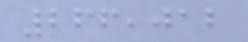266,012
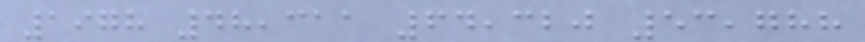1978 48,311 64,320 53,788
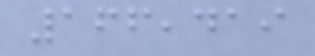166,419
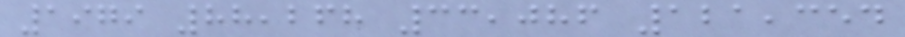1979 88,268 33,086 121,354
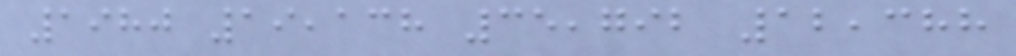1980 19,138 35,792 12,388
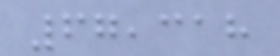67,318
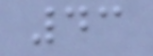43
